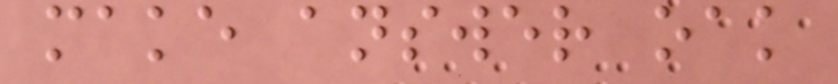make answer oak
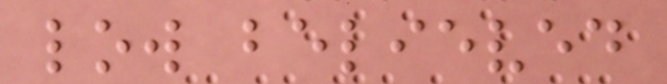low believed
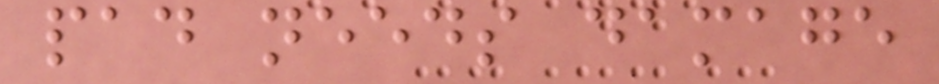pad needs damage
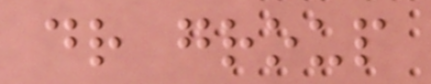dr group
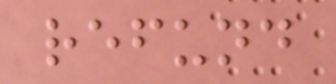refund
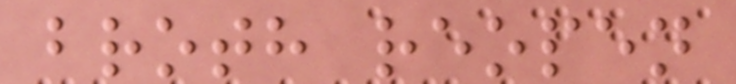broth reopen
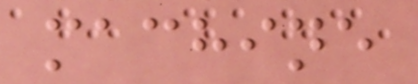machine
